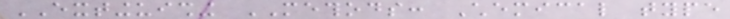EXTINGUISHING METHODS: Chemical type
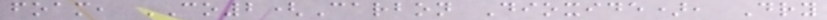foam, CO2(Carbon Dioxide), Dry
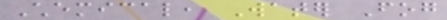Chemical, Water Fog
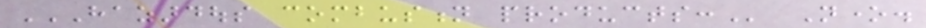HAZARDOUS COMBUSTION PRODUCTS: None.
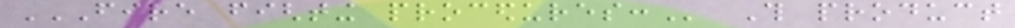FIRE FIGHTING PROCEDURES: This product
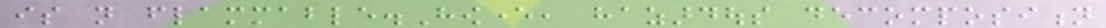is not flammable.However, hazardous decomposition
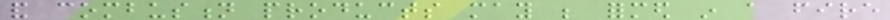and combustion products may be formed in a fire
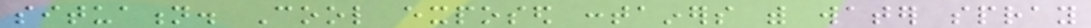situation. Cool exposed containers with water spray
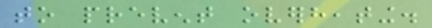to prevent overheating.
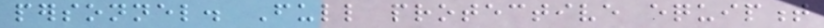personnel. Full protective equipment
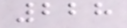228
